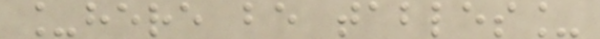_here be tables_
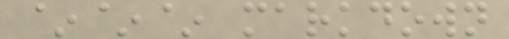~~~ markdown
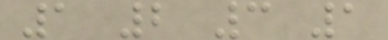1 2 3 1
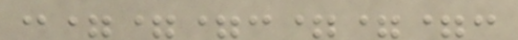:===:===:
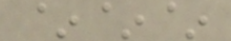~~~
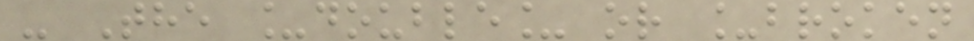- The _double_ or _broken
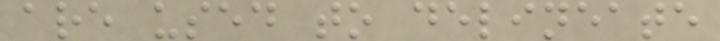are used to delineate
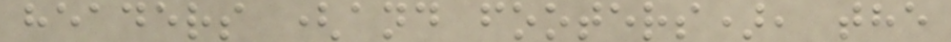headers (and footers), the
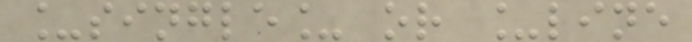_single_ or _line
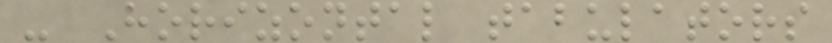- Horizontal tabulators
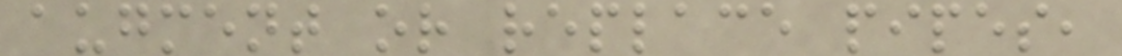augment or replace pipes,
